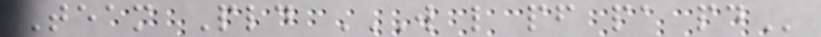Team Pld W L PF PA PD
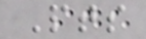Pts
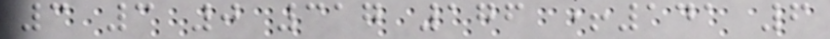3 3 0 317 176 +141 6
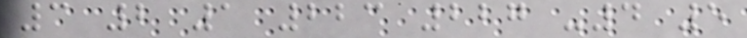3 2 1 223 227 -4 5
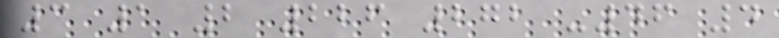3 1 2 226 272 -46 4
